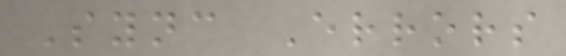Sync Errors
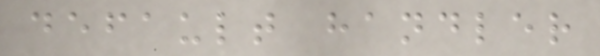default handler
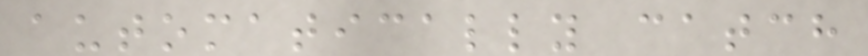automatically catch
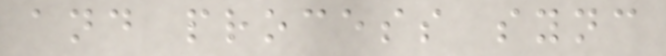and process sync
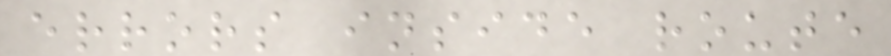errors inside route
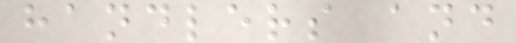handlers and
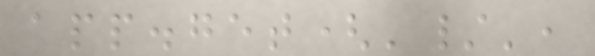app.get('/',
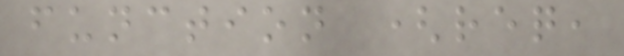function (req,
